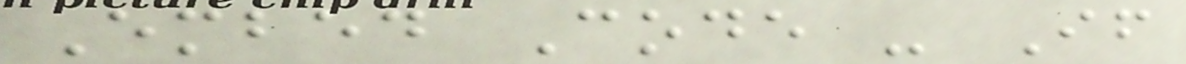Embed Code - If
